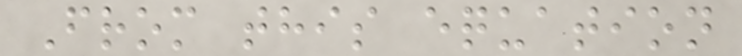From this equation
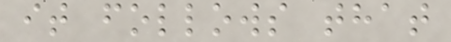it follows that
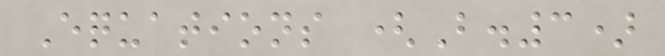Equations (B.3)
